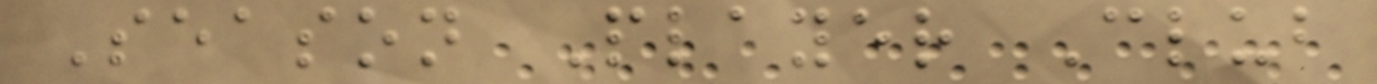Season Player Club
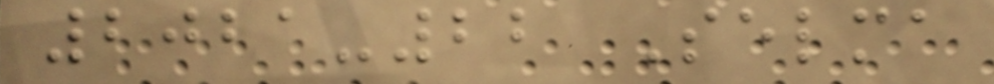2021-22 Selma
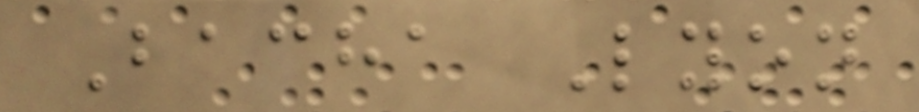Bacha Lyon
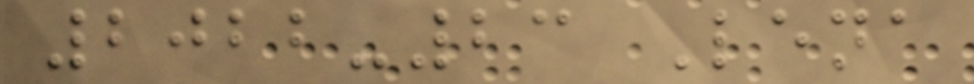2022-23 Lena
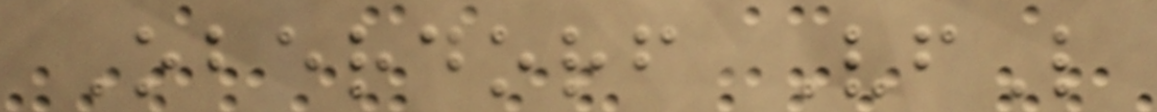Oberdorf VfL
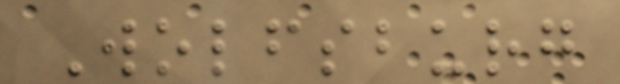Wolfsburg
